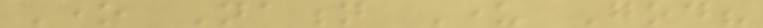One Nation Under God?
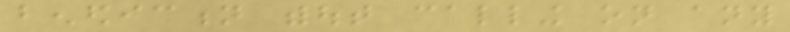benediction without calling on any
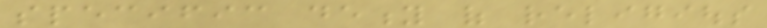specific deity of religious
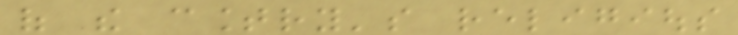of the country's religious
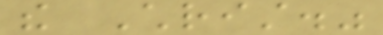the Christ."
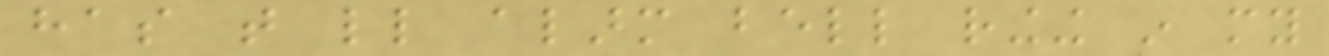has that little alarm bell ringing in my
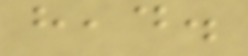head.
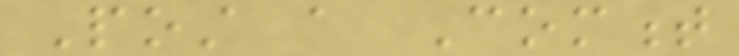Post a Comment
